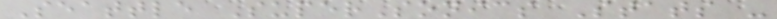Seattle SuperSonics Stats -
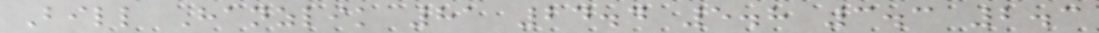Bill Hanzlik 81 24.4 5.8 3.3 2.3
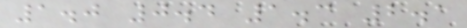1.0 0.4 1.3 2.1
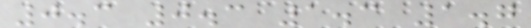0.3 0.3 1.3 1.7
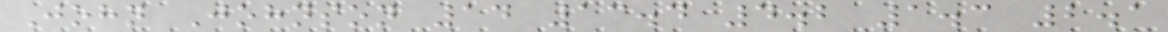John Johnson 14 13.4 4.2 1.3 2.1
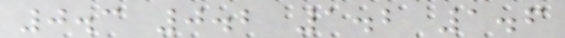0.3 0.2 1.2 1.6
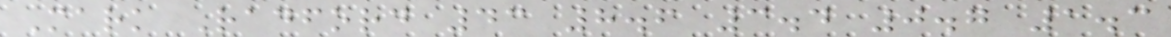Mark Radford 43 8.6 3.4 0.7 1.3
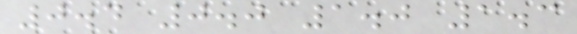0.4 0.0 1.0 1.3
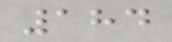184
